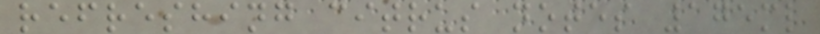refreshing citrus notes 175ml
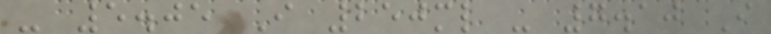- 5.05 I 250ml - 7.10 I
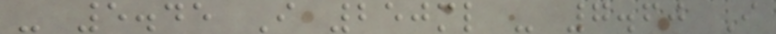- 5.45 I 250ml - 7.60 I
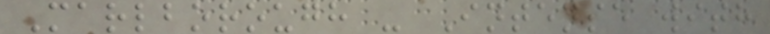Marlborough - Intense with
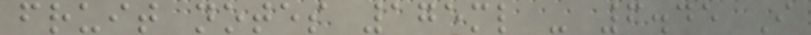fruit notes 175ml - 6.45 I
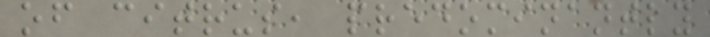of citrus, predominantly
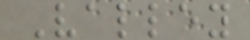Valley
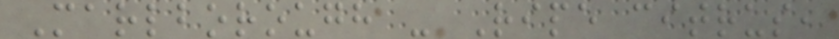Marlborough - Ripe citrus,
